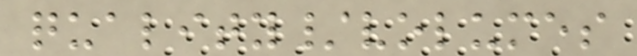quality/volumes
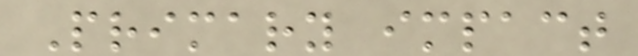Primary impact
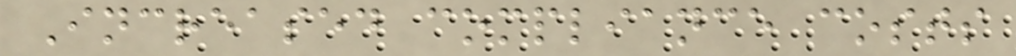Increased compliance costs
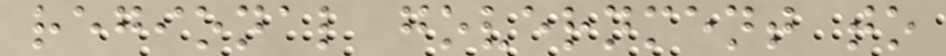regional government to
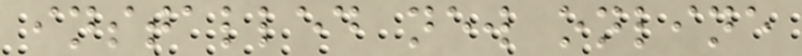installed new online
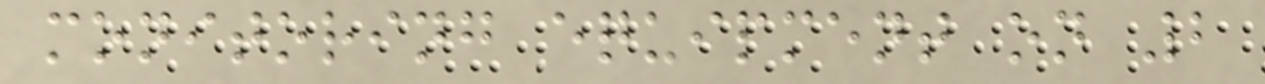monitoring equipment on 2
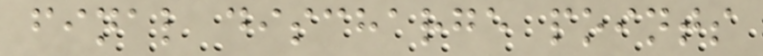final discharge points
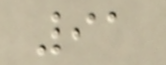91
